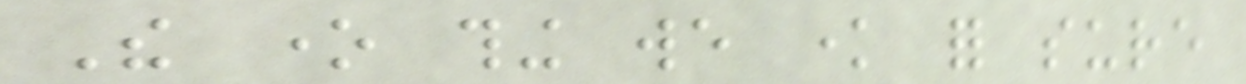The one thing we know for sure
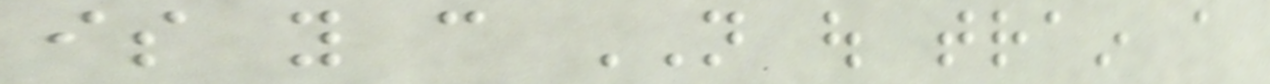is you can NOT out train a
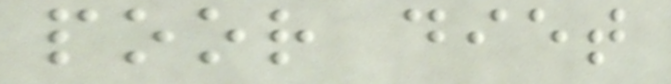poor diet
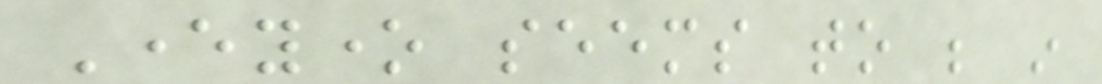Everyone seems to be in
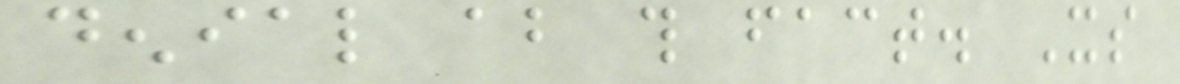denial about this fact. Its
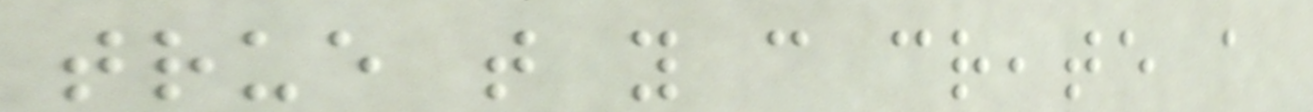true that you can create a
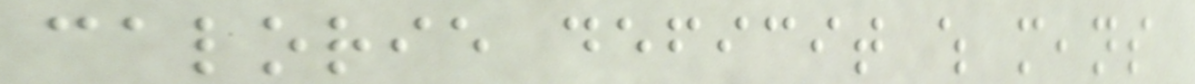calorie deficit which means
